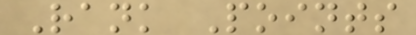Rank Points
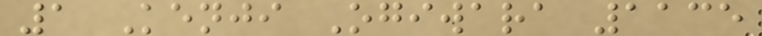1 Kenji Ogiwara 1135
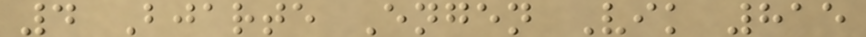4 Bjarte Engen Vik 815
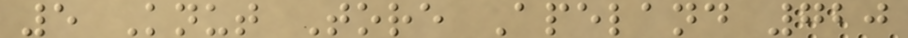5 Knut Tore Apeland 720
